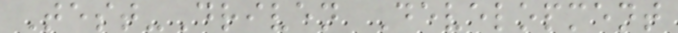Test-Driven Development
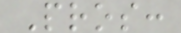Pros:
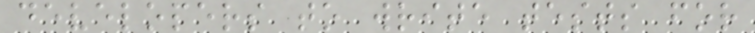developers to write tests for
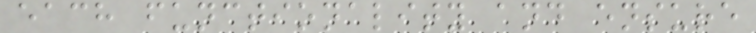each functionality and ensure
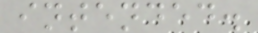intended.
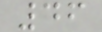46
